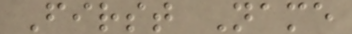First Name
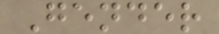Gender
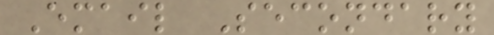Email Secondary
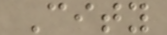City
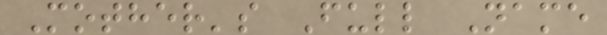Mother's Full Name
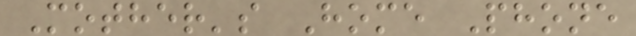Mother's Home Phone
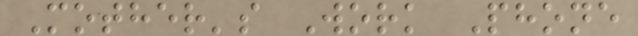Mother's Work Phone
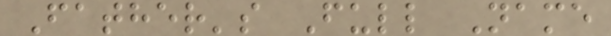Father's Full Name
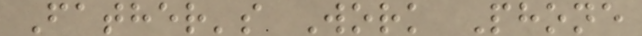Father's Work Phone
